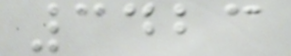3423
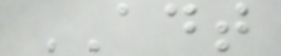ADT
